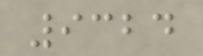9324
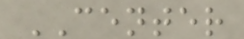CENTER
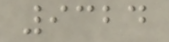9324
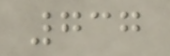737
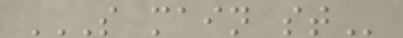S MAIN ST
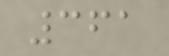361
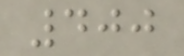400
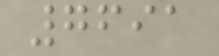7691
